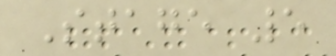Stage 5
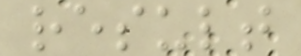result
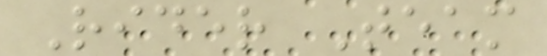Rider Team
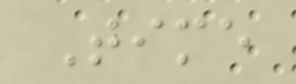Time
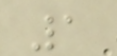1
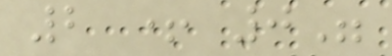2 + 0"
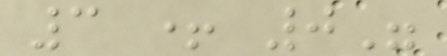3 + 0"
